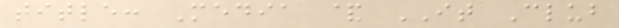title: Media & IT Club
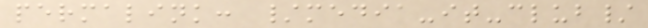permalink: /media-it-club/
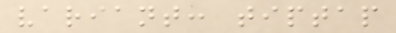variant: tiptap
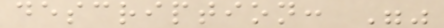description: ""
